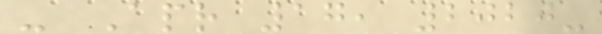- Apr 17, 2020-
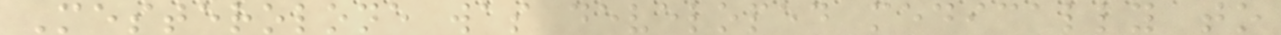Mesterolone was developed medically to
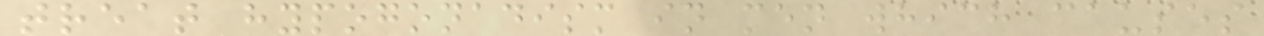treat hypogonadism in men which causes
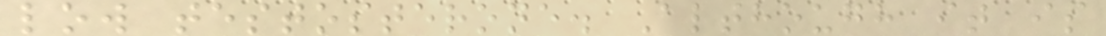low testosterone. Although it is
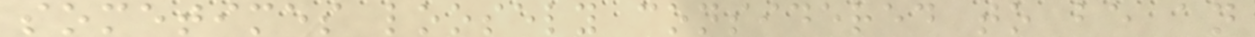sometimes loosely considered to be an
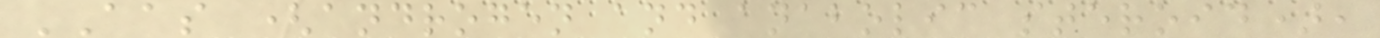AAS (androgen and anabolic steroid),
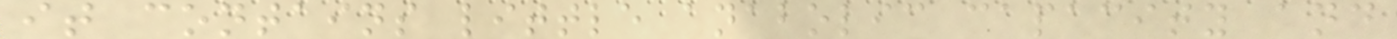it contains little anabolic capacity and
